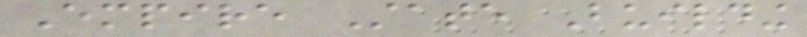Empire State Building
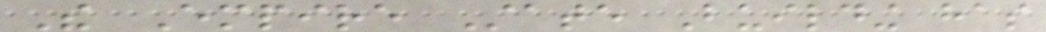The Empire State Building has
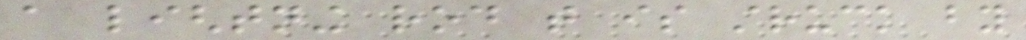a lightning rod that is struck by
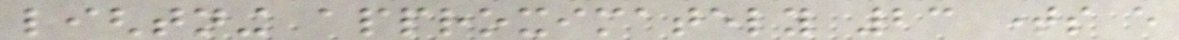lightning approximately 23 times every
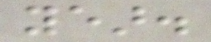year.
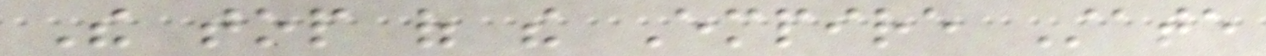The top of the Empire State
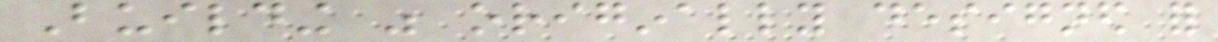Building was originally designed for
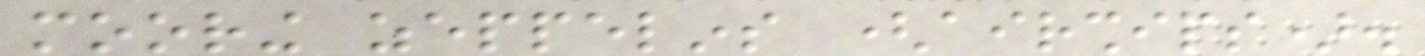mooring zeppelins (airships).
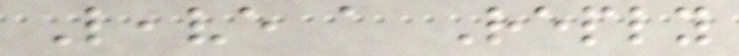Leave a Reply
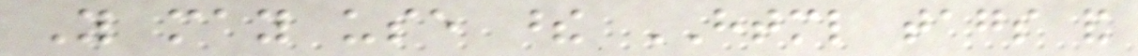You may use these HTML tags and
